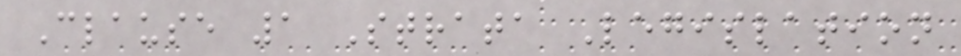Clause 1 Strata Legislation
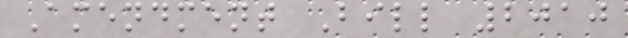Amendment Bill 2010
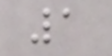1
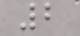2
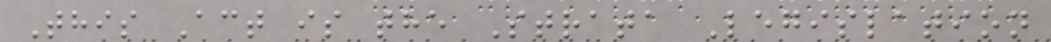This Act is the Strata Legislation
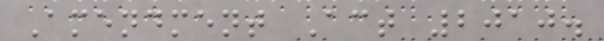Amendment Act 2010.
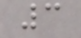3
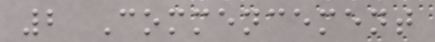2 Commencement
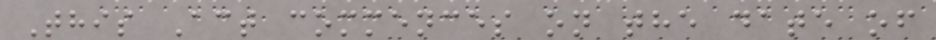This Act commences on the date of
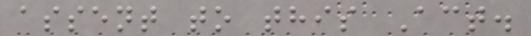assent to this Act.
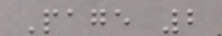Page 2
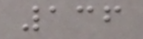136
